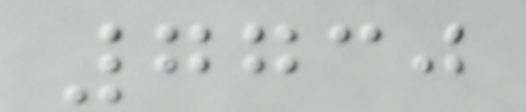7730
